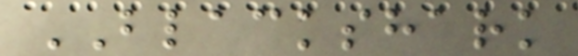BLACKSHARK
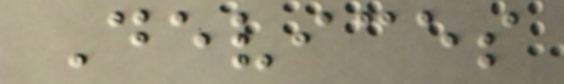Devices
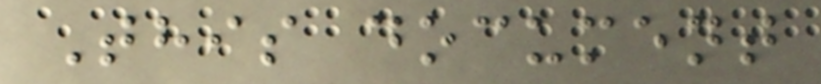This document
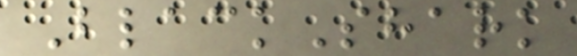BlackShark
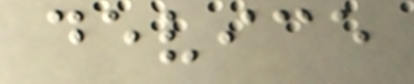device
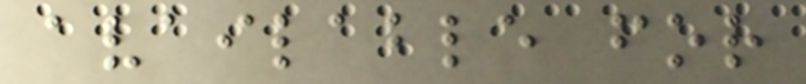available for
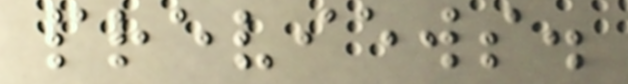previews.
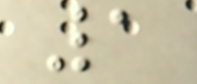1
